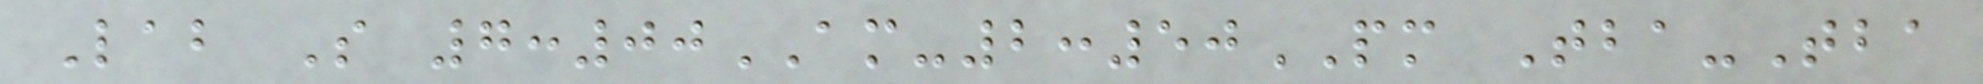Lab S 7:00AM-2:50PM Tba-Tba
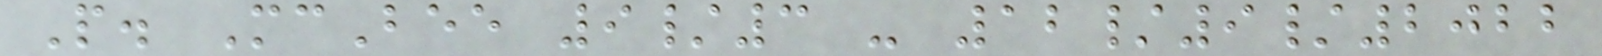P. McBee 9/3 - 12/9/2022
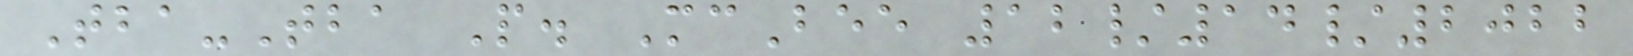Tba-Tba P. McBee 12/14/2022
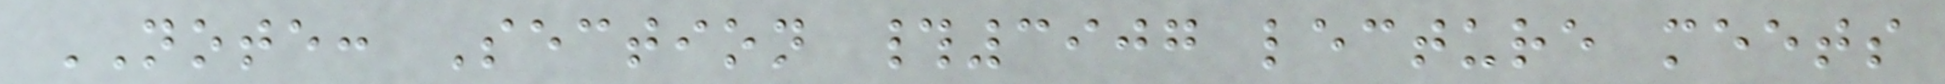NOTE: Section #3907 lecture meets
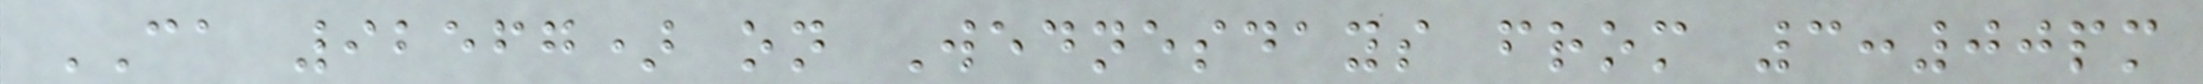CA 92567) on Wednesdays from 3:00pm
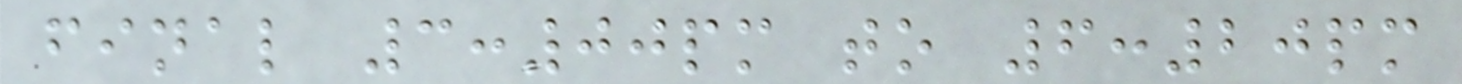final 3:00pm to 6:20pm
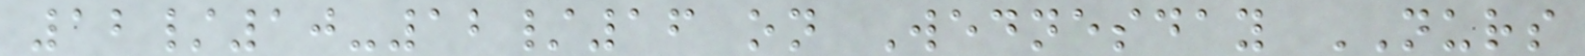12/10-12/16 on Wednesday NURS
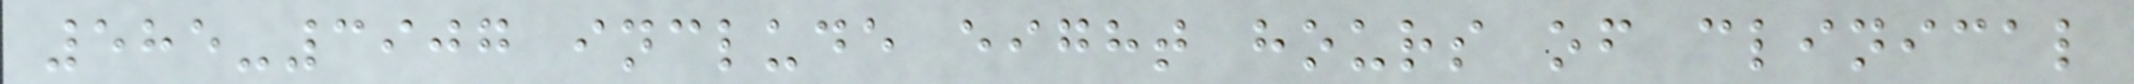585-3907 include eight hours of clinical
